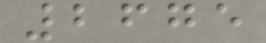2675
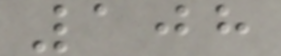108
